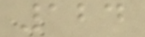124
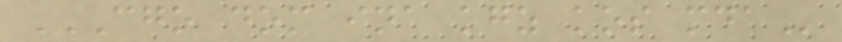CGO DOM INA KGZ KOS MDA
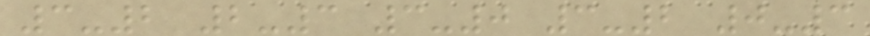3-2 2-3 3-0 3-2 0-3
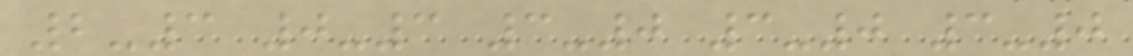2-3 0-3 3-0 3-0 3-0
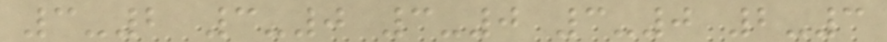3-2 3-0 3-0 3-0 2-3
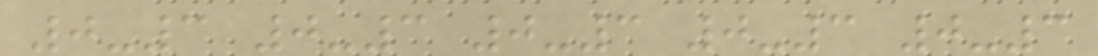0-3 0-3 0-3 0-3 0-3
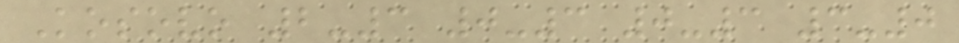Kosovo 2-3 0-3 0-3 3-0
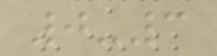0-3
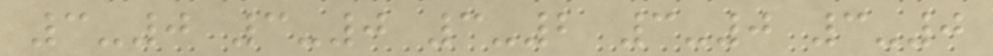3-0 3-0 3-2 3-0 3-0
